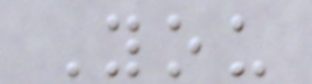You
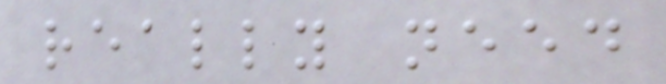really need
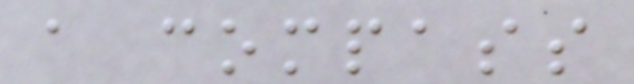a compass
